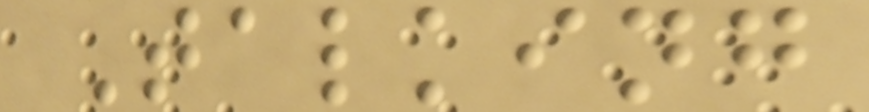Talking
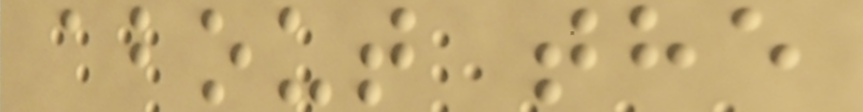about the
